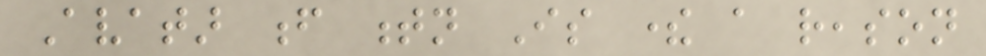Avatar f tn Is there a reason
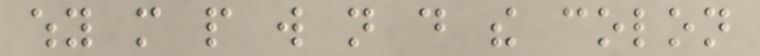why more people will not do the colon
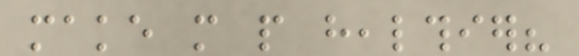make more people healthier?
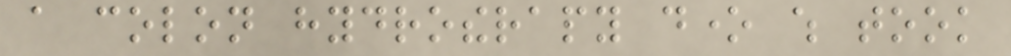a colon hydrotherapy done which took
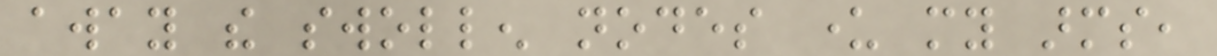away the swollen nodes under my arms,
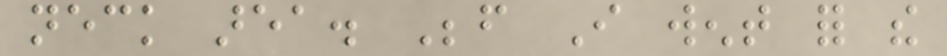neck area. Before I went for the
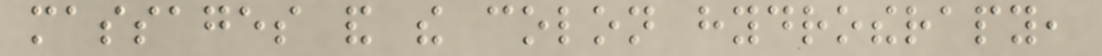massages and the colon hydrotherapy,
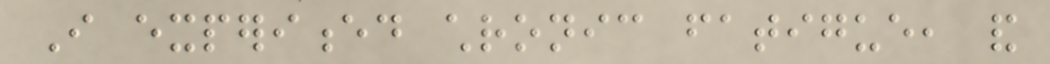I experienced chronic fatigue, and
